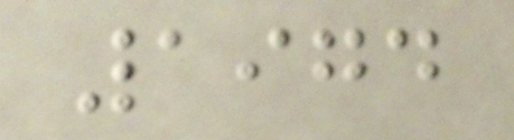1974
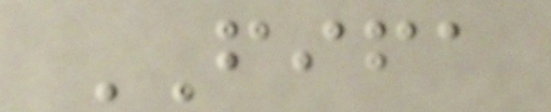FIFA
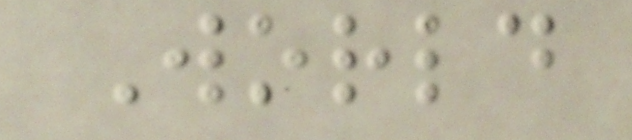World
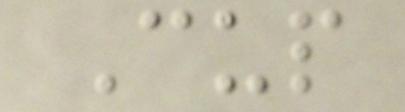Cup
